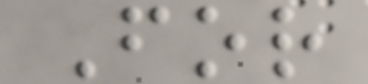For
